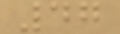47
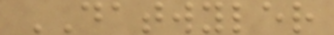DATWYLER
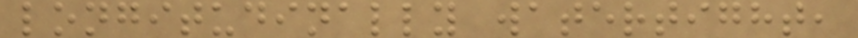longitudinally watertight,
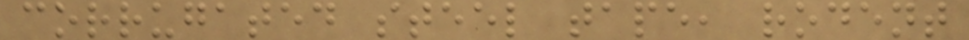corrugated steel tape, rodent
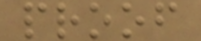proof
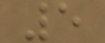5
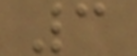3
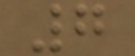7
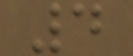4
